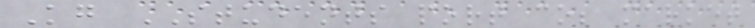Kg STUDENTS port co; market
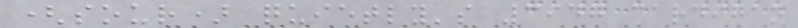(sour) quietly's 3947 cardigan
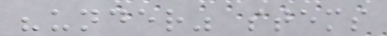"under" stems
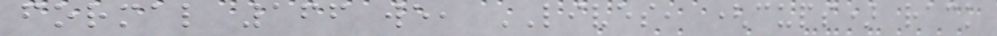formal 166 we, LIVES, (cups) rack
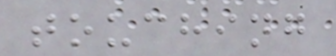touching
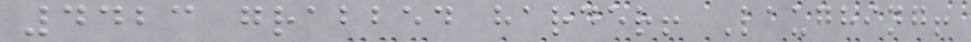4423 grabbed harder! Laughing!
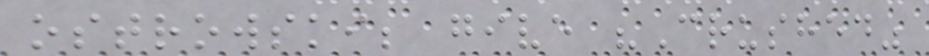ostrowski; give "Crushed"
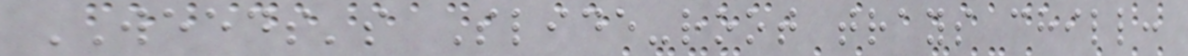WEEDS's Slide-root trays chill:
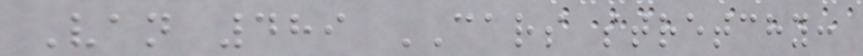Van 489 CARS stretchy:
